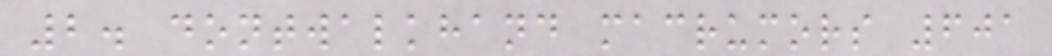2. dontwalkhand macrumors 601
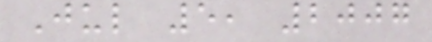Jul 5, 2007
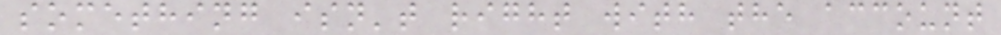something isn't right with the account
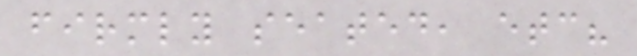firmly seated, etc?
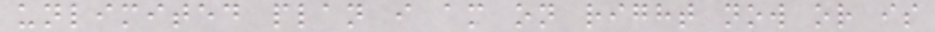unlimited plan i am on right now or is
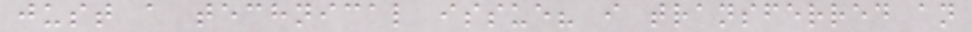just a technical issue? i transferred an
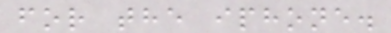for the iphone.
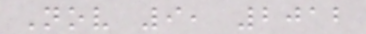Nov 9, 2012
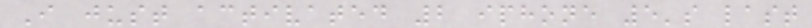I just activated 2 iphone 5's last
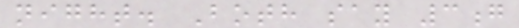night. Both say 3g
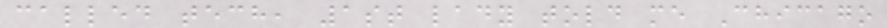called tech, 1st lady told me Chicago
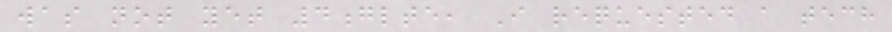was not yet 4glte, I requested a tech
